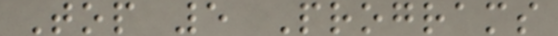Top 5 Programs
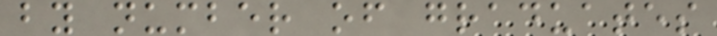by number of graduates
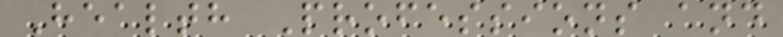Health Professions and
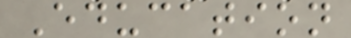Education
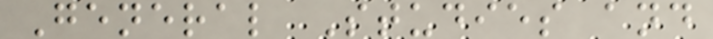General Studies and
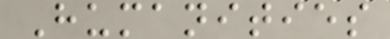Humanities
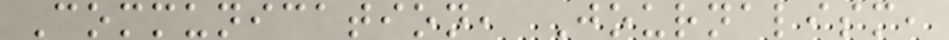Communication, Journalism,
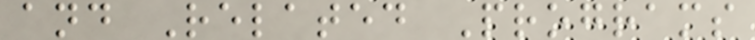and Related Programs
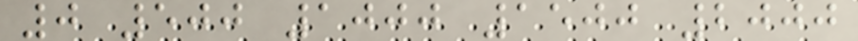0 500 1000 1500 2000
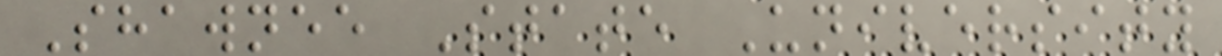Shawnee State University
